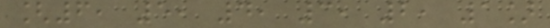[6, 5, 4, 3, 2, 1]
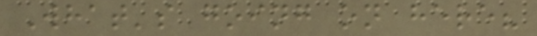What's going on here?
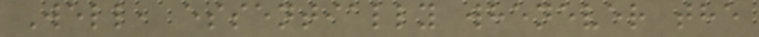Well, essentially whenever the
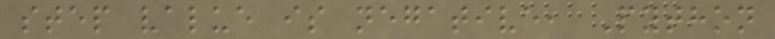step value is negative, Python
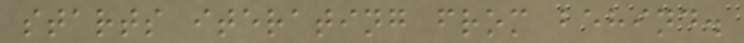starts iterating from behind.
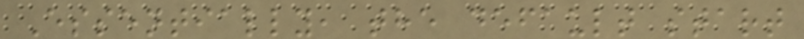Essentially, the default start
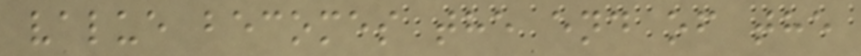value becomes the end of the
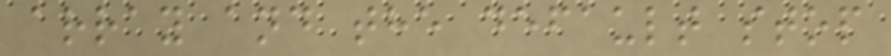array and the default stop
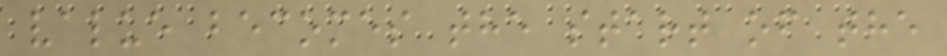value becomes the start of the
